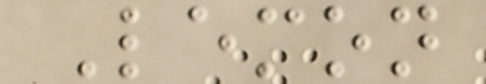Lemon
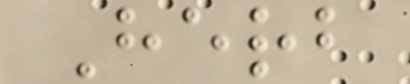Herb
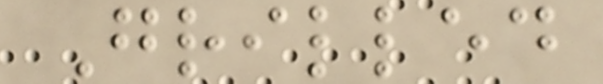Grilled
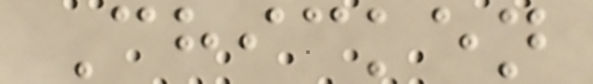Chicken
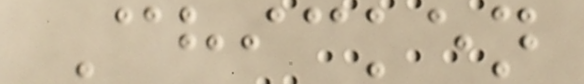Chicken
